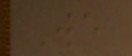We
